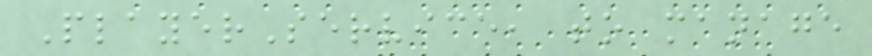PlayerService, to manage
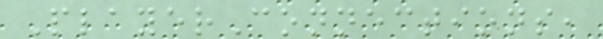PlayerConnections,
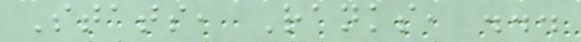Stats, Ranks, ...
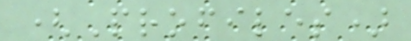(Profiles)
